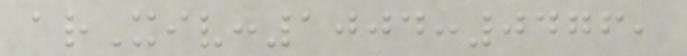arXiv:1004:0476,
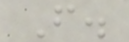F.
